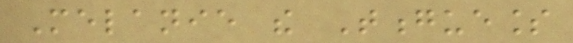Melanie the Tongueless
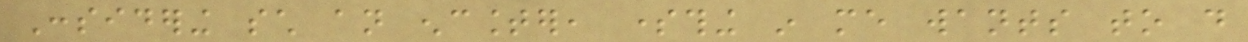Considering such an encounter, something in me wants to do
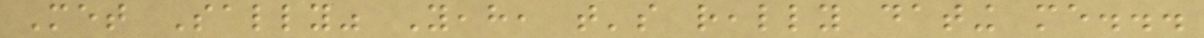Met Sally" Yeah, that's really dating me...
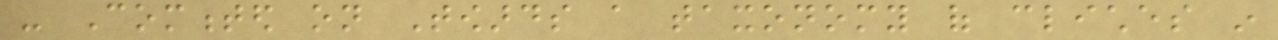- Commented on Towards a taxonomy of cliches in
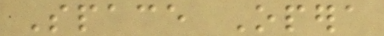Space Opera
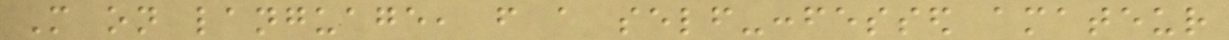More on language, from a self-confessed amateur
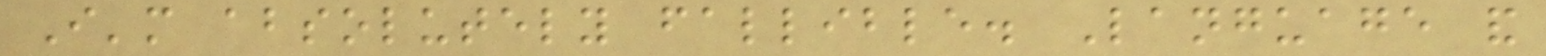I'm absolutely fallible. Language and
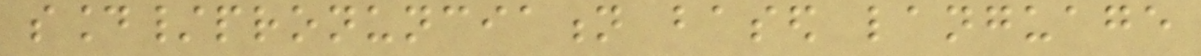sound/pronunciation based language
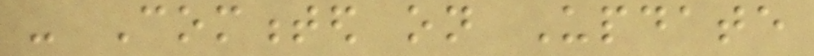- Commented on Update
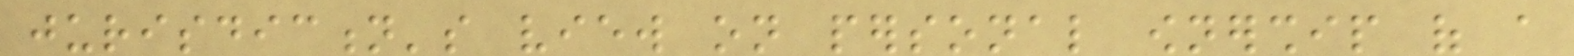jurisdiction's view on personal ownership of a
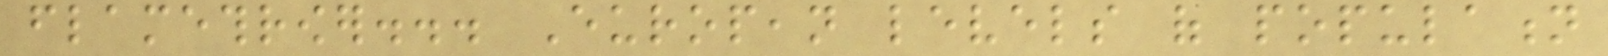flamethrower... European levels of population
